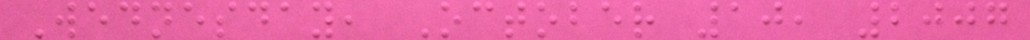Wednesday, October 10, 2007
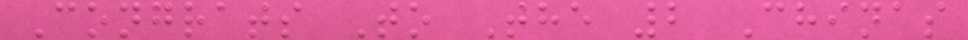Congrats To The 2 Chinas
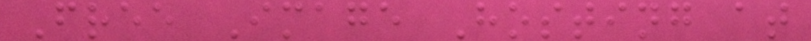Free Image Hosting at
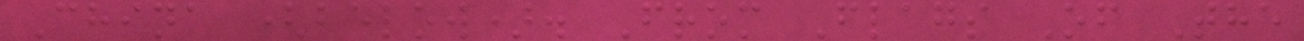China (below). From Flags Of The
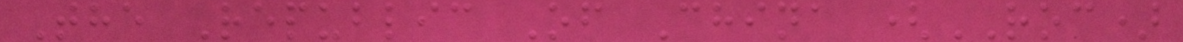The Republic Of China (ROC)
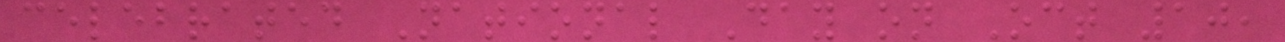celebrated National Day on Oct 10,
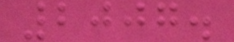2007.
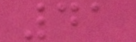41
